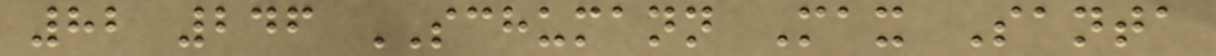82 246 SCHUMANN Max Santa
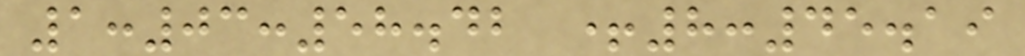1:03:58.42 +8:45.19
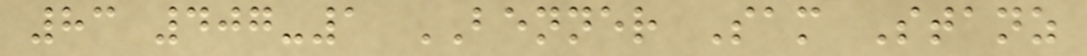83 407-1 BENNER Sam Stanz
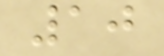10
